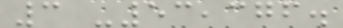3 -53,376.
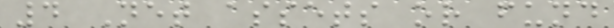4 Net assets or fund
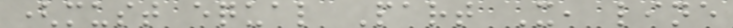(must equal Part X, line
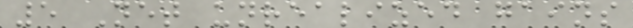5 Net unrealized gains
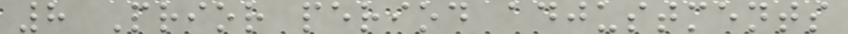8 Prior period adjustments
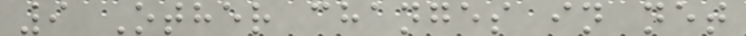9 Other changes in net
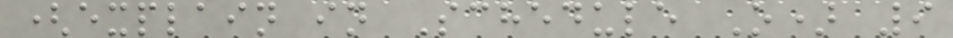(explain in Schedule O) 9
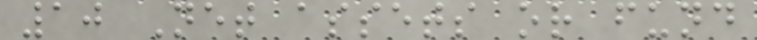10 Net assets or fund
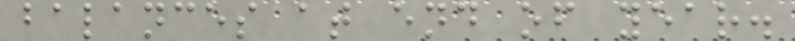balances at end of year.
